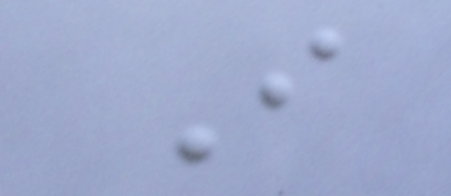I
